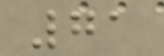71
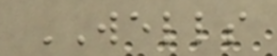WELLS
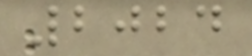2024
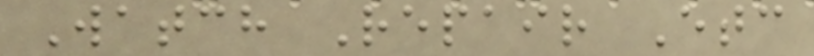Watch Repair Etc
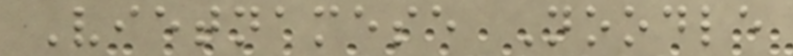Vietnamese Noodle
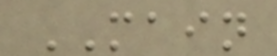MAIN
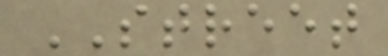STREET
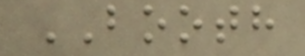BOOTH
